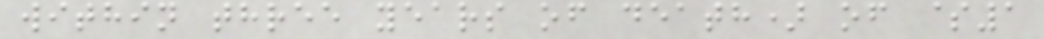within three years of death) of $1
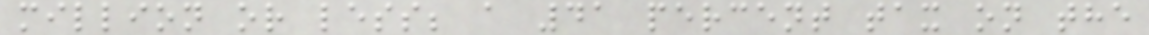million or less; a 41 percent tax on the
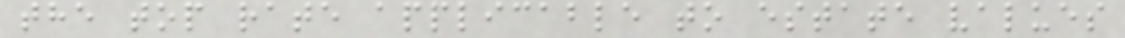the top rate applicable to estate values
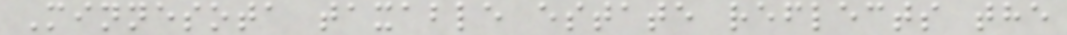Minnesota taxable estate reflects the
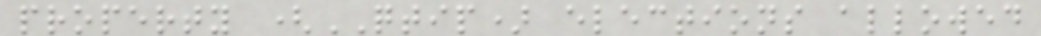property (QTIP) elections allowed
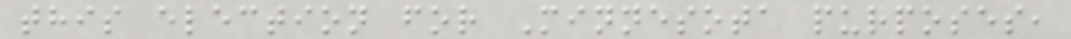this election for Minnesota purposes,
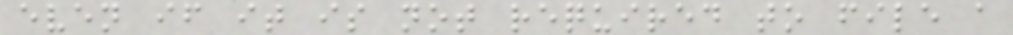even if it is not required to file a
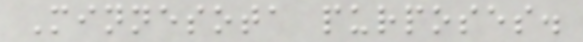Minnesota purposes.
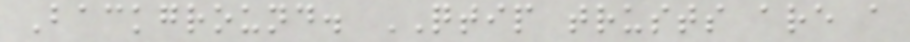Background. QTIP trusts are a
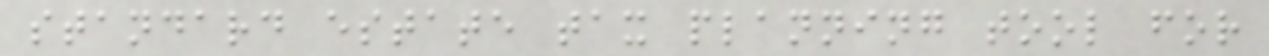standard estate tax planning tool for
